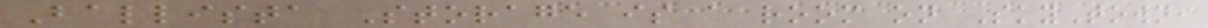Ballista Storage is a room on SkyTown,
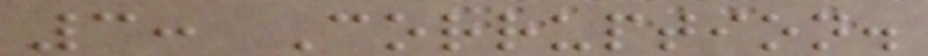3: Corruption.
